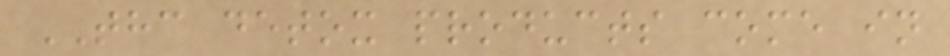THC detox products come in
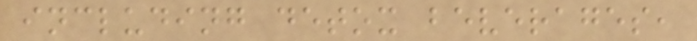including detox beverages,
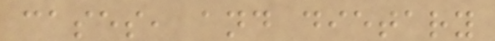cases, and dietary
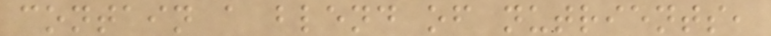contain a blend of nutrients,
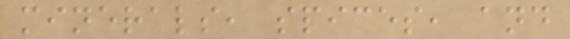minerals, spices, and
